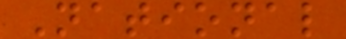National
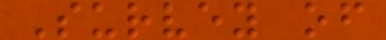Survey of
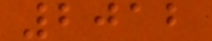2012
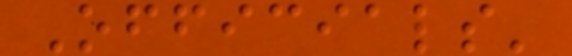Officials'
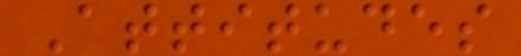Attitudes
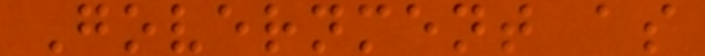Government as
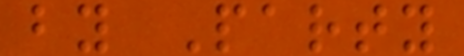by Party
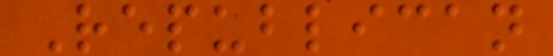Republican
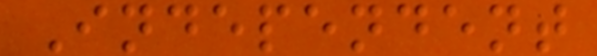Independent
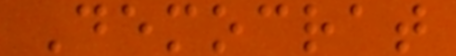Democrat
